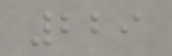229
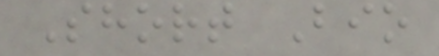Short Bio
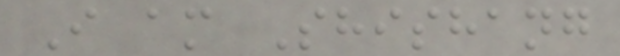I am Shishang
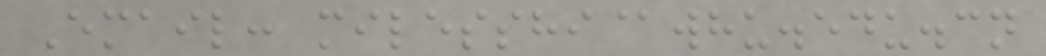Email: milesshi@whu.edu.cn
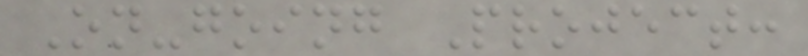On-going Project:
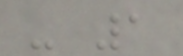- 1
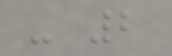- 2
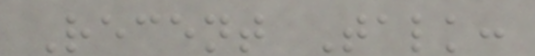Recent Talk:
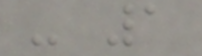- 1
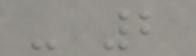- 2
